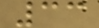33
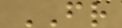FR
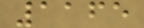1165
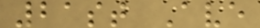21st Ave
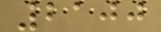2100
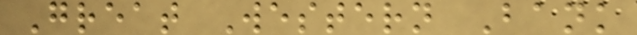Great Western Bank
